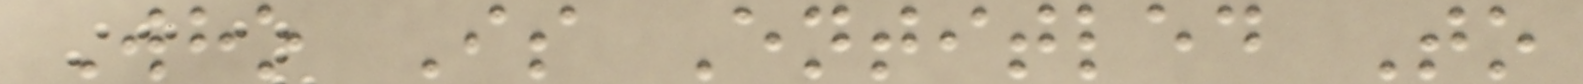Who Is Entitled To
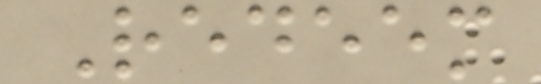Redeem
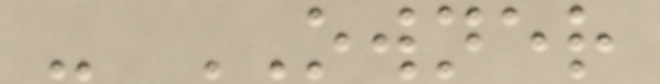- OWNER
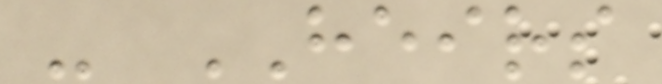- HEIRS
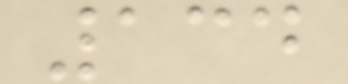134
